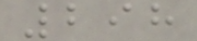298
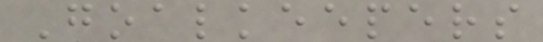Goalkeepers
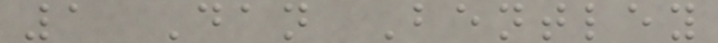1 Dan Bentley
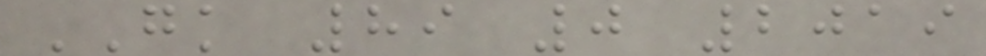GK 89 0 2019
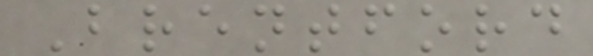Brentford
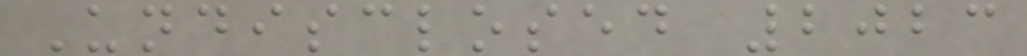Undisclosed 2023
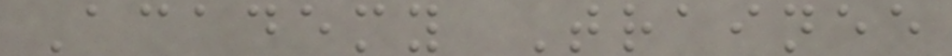Academy Trainee
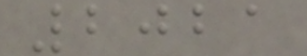2021
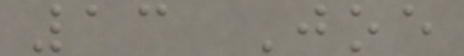13 Joe
